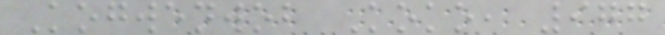Kogwenwob Koko, 977
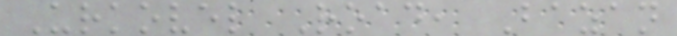Urkovel Road, Bazan
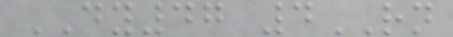DY47 4RN
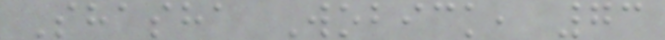Shasha Wobick, 73
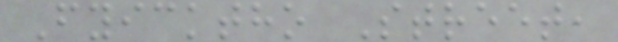Fyicktho Street,
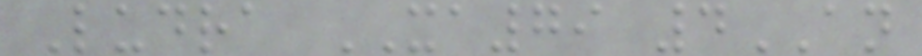Ludra XA79 4AN
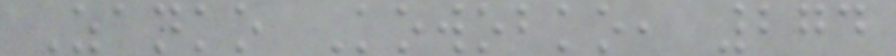Zanko Kowobko, 274
